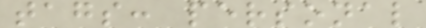tags: personal
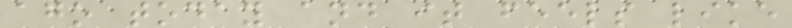ago today and it feels like
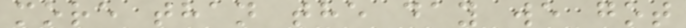more than the day we got
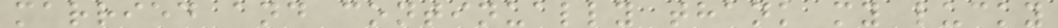married and continually thank my lucky
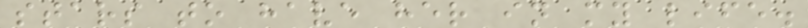stars to have her in my life.
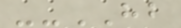--HB
